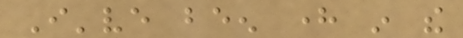I've been here in the
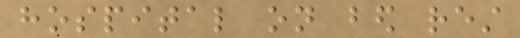hospital on bed rest
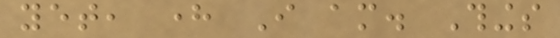yet, here I am. Things
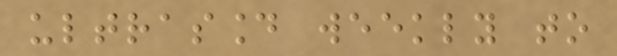ultrasound weekly to
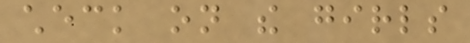check on the girls
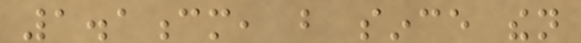1.1cm, but since then
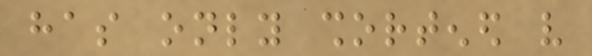has only shortened very
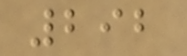292
